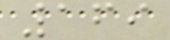169
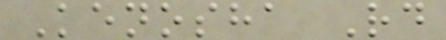Kenosha Rd
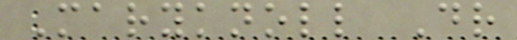Maryknoll Dr
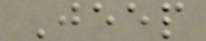Jeep
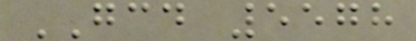GCD 5578
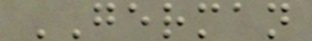GERMAN
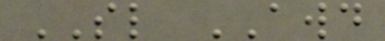SL AWD
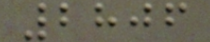2806
